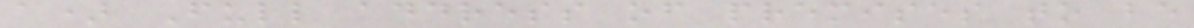a) Full address of premises to be
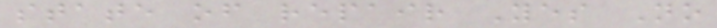state of repair Yes No
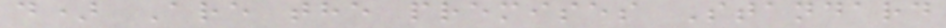d) Are the premises Standard
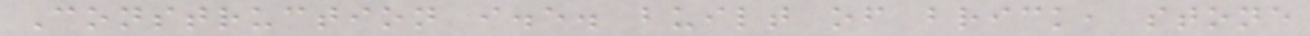Construction i.e. built of brick, stone
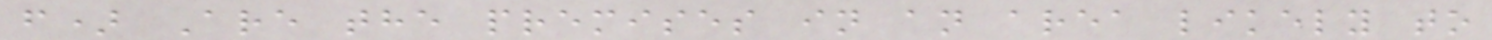f) Are the premises in an area likely to
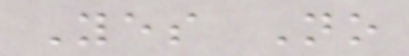Yes No
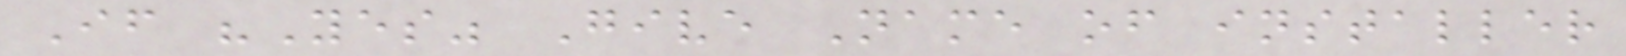If "Yes" Give Name of installer
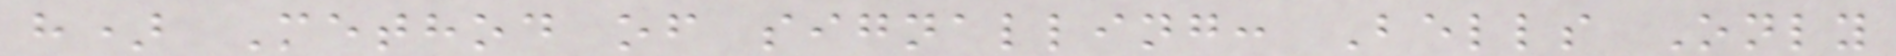h) Method of signalling: Bells Only
